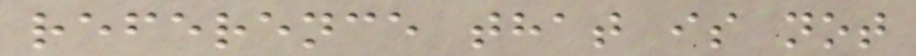reference that is not
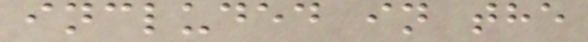included in the
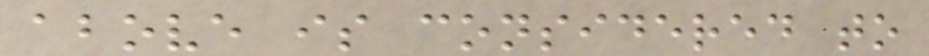above is considered to
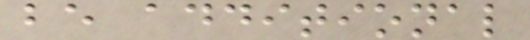be additional
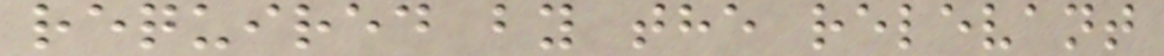required by the relevant
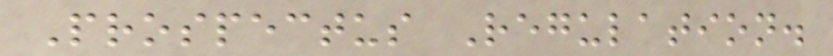Prospectus Regulation.
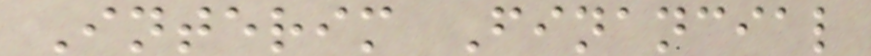Interim Financial
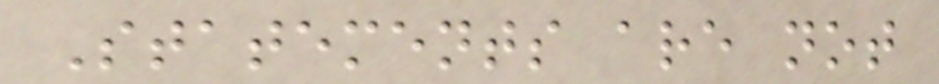Statements are not
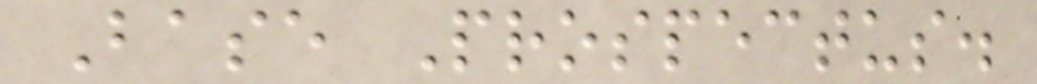Base Prospectus.
